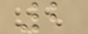2
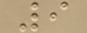9
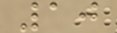10
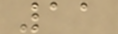11
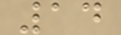14
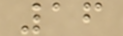16
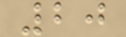20
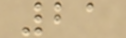21
